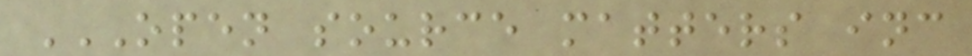OPEN SOURCE MATTERS INC
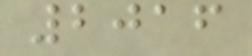2016
